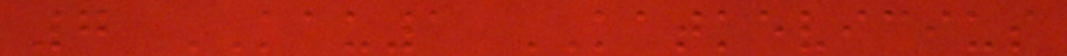7 KAU1 KATKEVICIUS
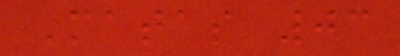Matas 03
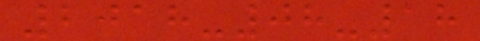2018-08-18
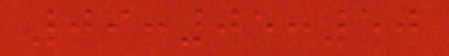09:05:50
